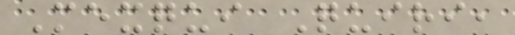Mexqui Quiri,
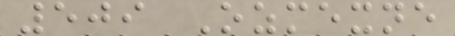509 Ozmexne
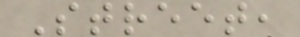Street,
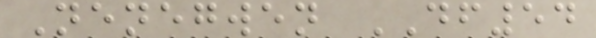Nenegwen DF54
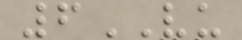6VU
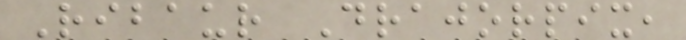Ribaur Drajorpix,
